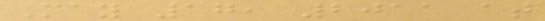May 17, 2011 at
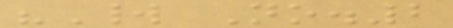"World No.2
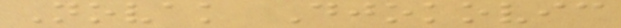Novak Djokovic
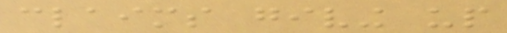claims giving up
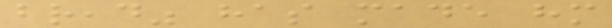bread" has made him
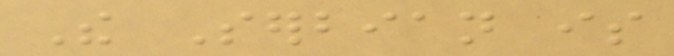The Serbian is
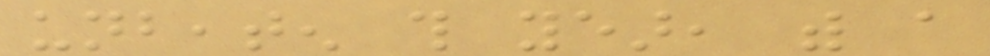unbeaten this year, with a
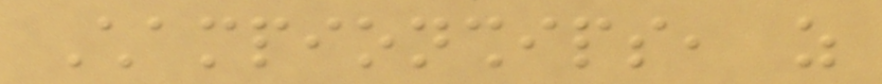Championships, as
